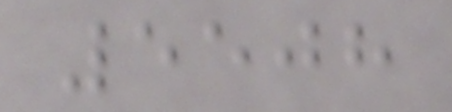5508
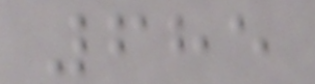685
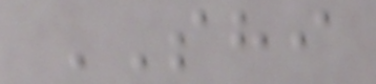SHI
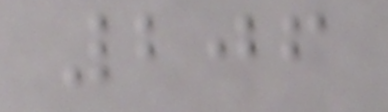206
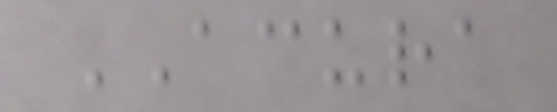ACURA
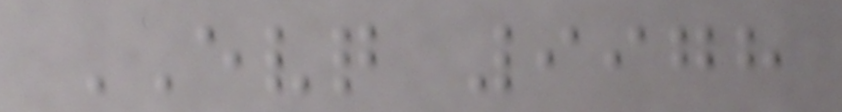EVQ 9978
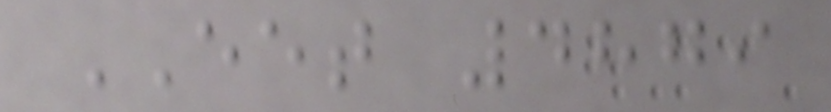EET 4879
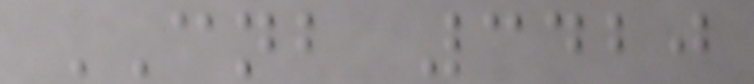CNB 3420
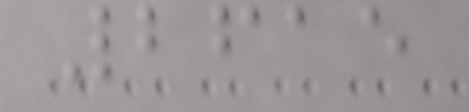2615
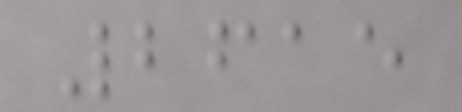2615
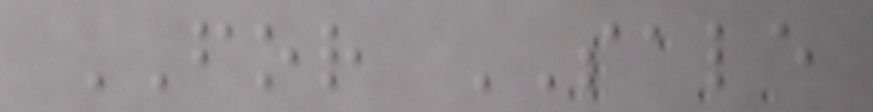FOR SALE
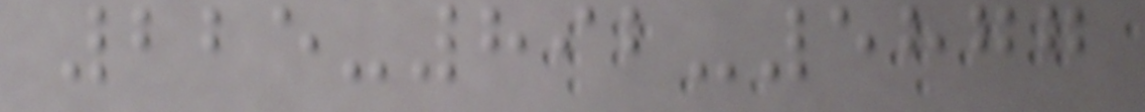225-892-5877
